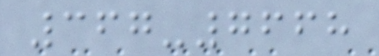367-7668
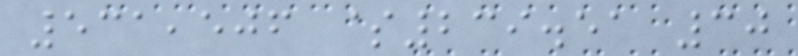531,506 $239.51 30
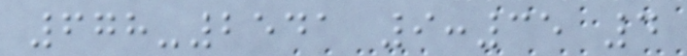678-2541 9:35 4
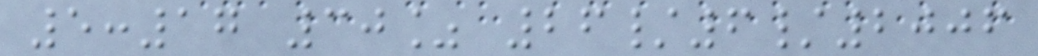5:17 30% 26/6/2006
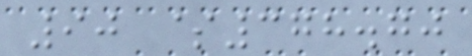90 $378.70
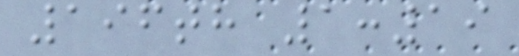196th 1:19
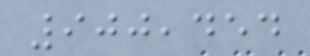900,454
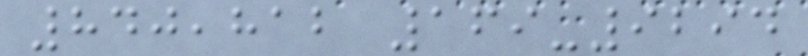840,812 169-9294
